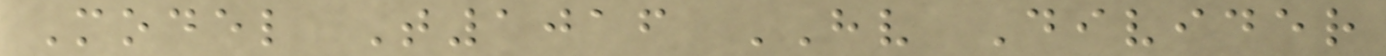Model T1016 HV Divider
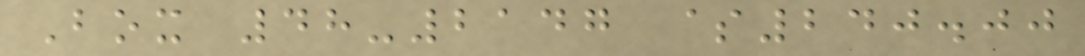Box 48-2147 $240.00
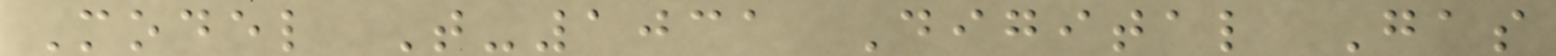Model T-1031 Digital Gas
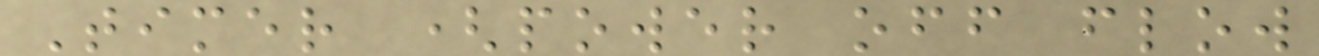Timer (power off flow
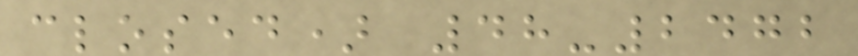closed) 48-2472
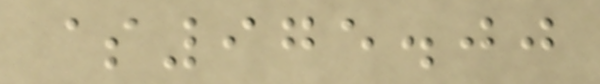$975.00
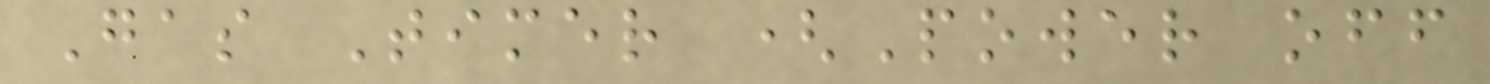Gas Timer (Power off
